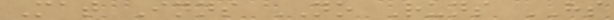Mat Inns NO Runs HS
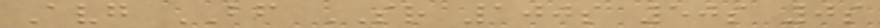Avg BF SR 100s 50s 0s
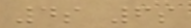4s 6s
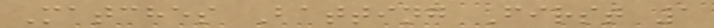Matches Batting First 1
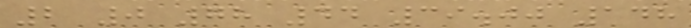2 0 78 44 39.00 148
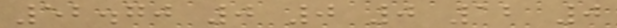52.70 0 0 0 12 0
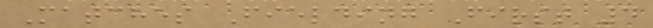Matches Fielding First 4
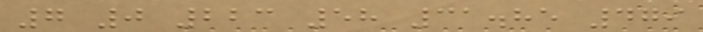7 0 223 58 31.85 479
